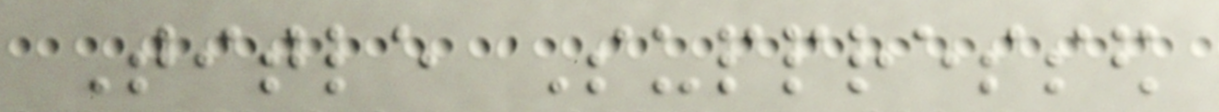Title Suppressed
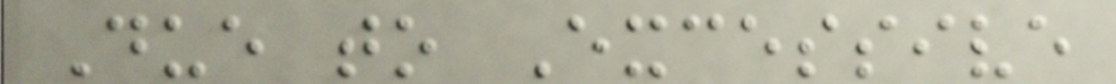Due to Excessive
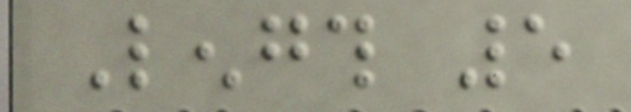Length 5
